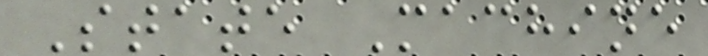State Machine
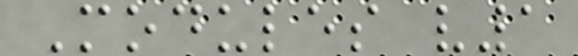Modules v1
